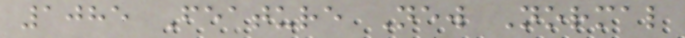1085 Feature New Normal
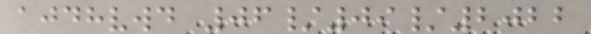ajdhvwd 06/09/2022
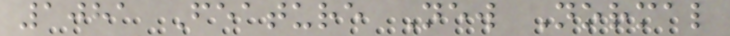1081 Feature New Normal
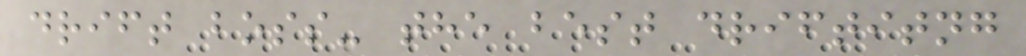drift boss- the best driftitng
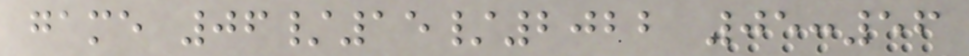game 06/15/2022 05:56
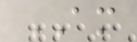AM
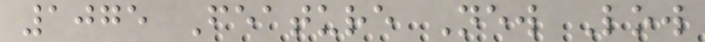1075 Feature New Low
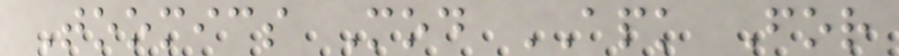Toomics Mod APK For
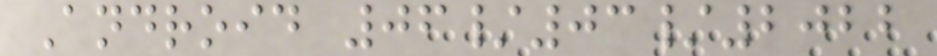Android 06/03/2022
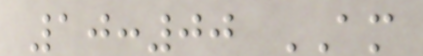10:00 AM
